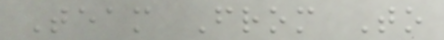Team From To
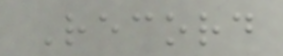Record
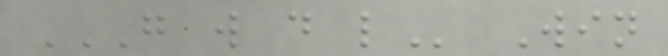G W D L Win
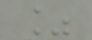%
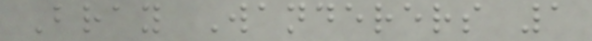Bray Wanderers 1
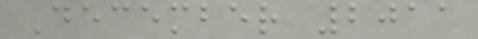December 2011
